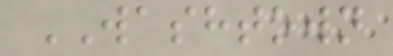WASHTOWN
